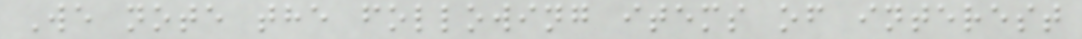We note the following items of interest
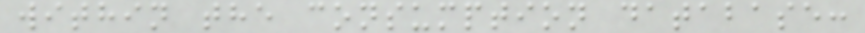within the consumption database:
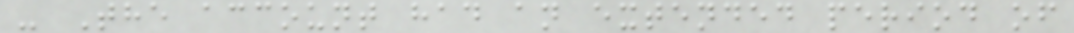- The account had an extended period of
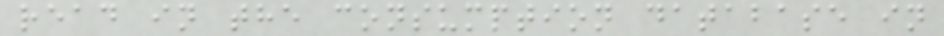read in the consumption database in
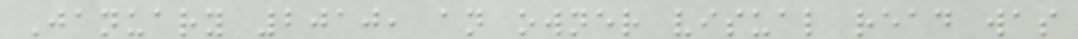January 2010, an owner visual read was
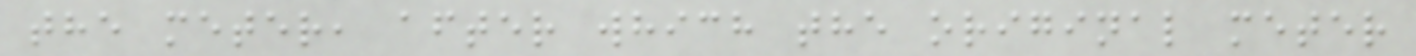the meter, after which the original meter
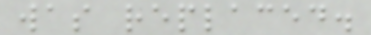was replaced.
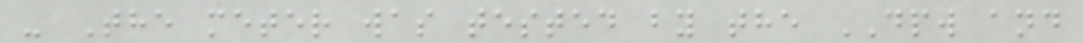- The meter was tested by the DPW and
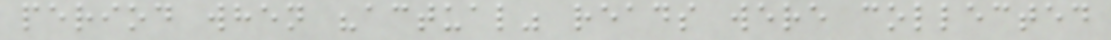period when "actual" reads were collected
